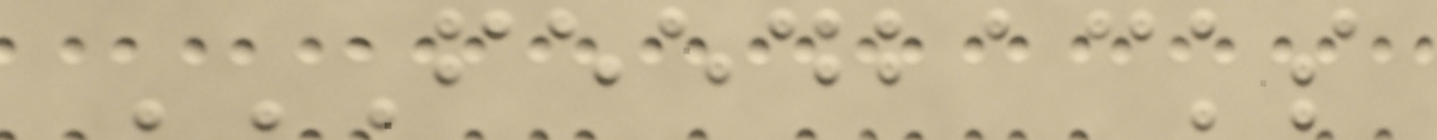FEEDBACKS
